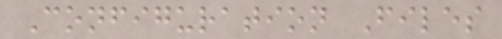Configuration Files
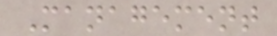Management
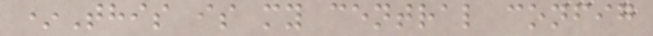*This is my central config
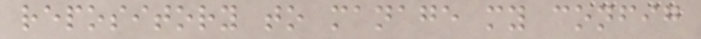repository to manage my config
